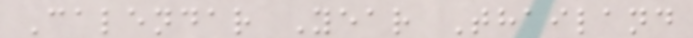Calendar Year Thailand
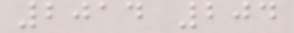2014 204
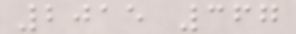2015 367
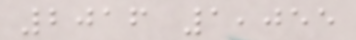2016 1,055
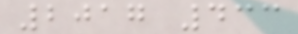2017 433
